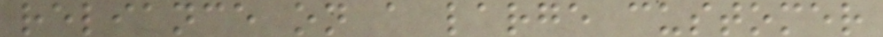reliance on a large customer
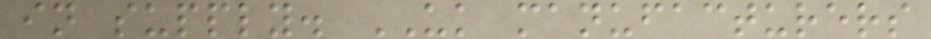in supply. UK manufacturers
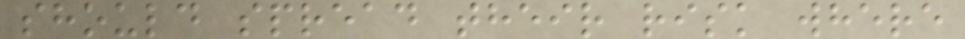should spread their risk where
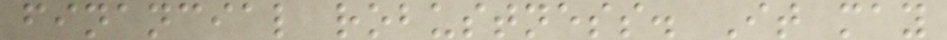financial robustness. It may
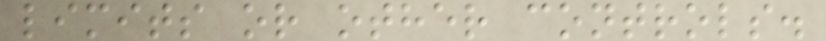limits or other controls.
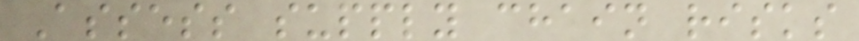Assess supply chain risks
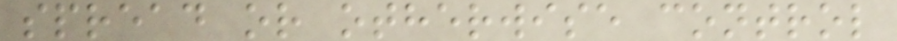spread or otherwise control
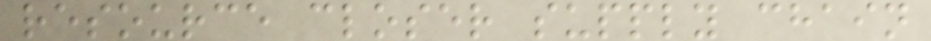resource closer supply chain
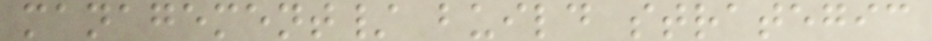management/ build strategic
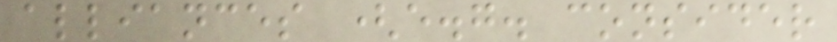alliances (e.g. consider
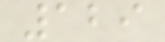129
